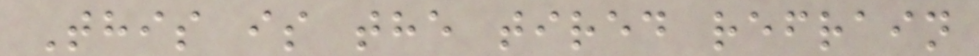This is the tired refrain
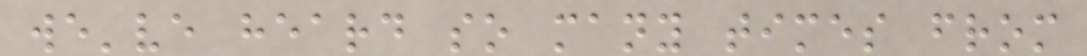we've heard so many times from
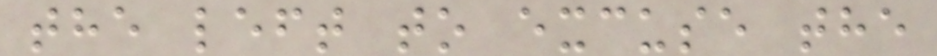the left to excuse the
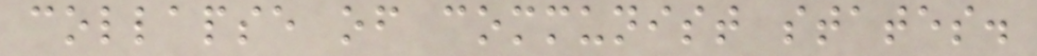collapse of communist states.
